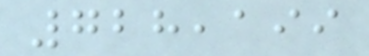728,199
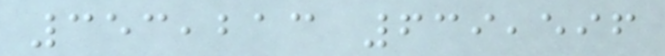353,213 639,596
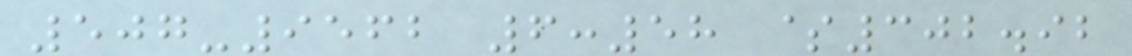507-9562 6:58 $302.92
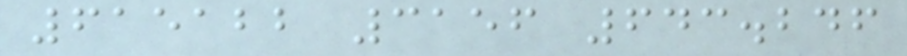615122 3156 643.246
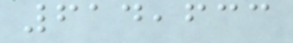614,633
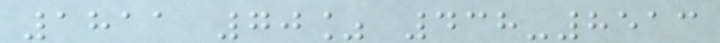1811 70% 438-8513
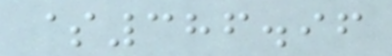$386.96
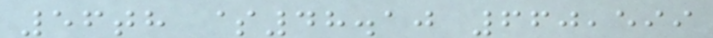56th $48.10 660,599
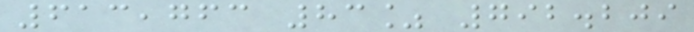613,763 83% 792.209
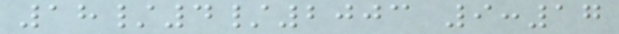18/4/2003 9:17
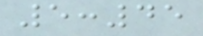5:45
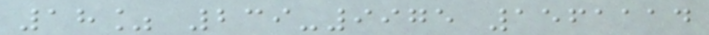18% 239-9975 1561114
